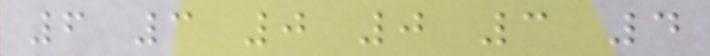6 3 0 0 3 4
